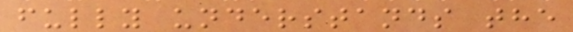fully understands the
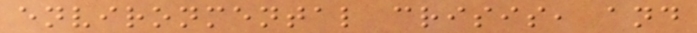environmental crisis, and
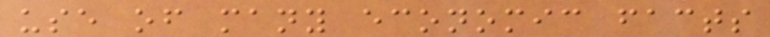use of many economic facts
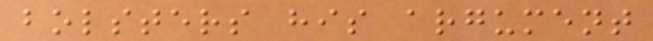bolsters his argument
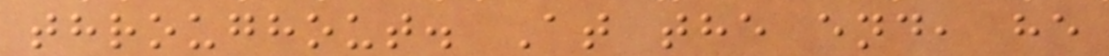throughout. At the end, he
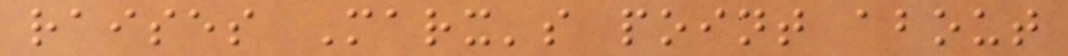raises Marx's point about
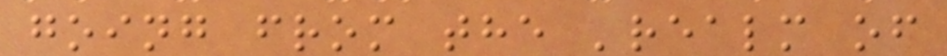going from the 'realm of
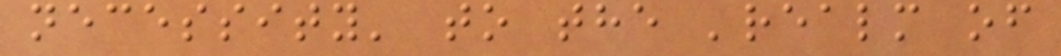necessity' to the 'realm of
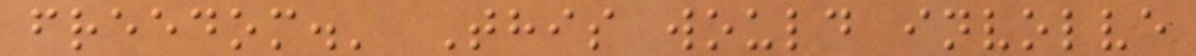freedom.' This would involve
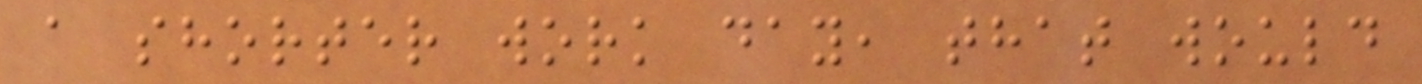a shorter work day, that would
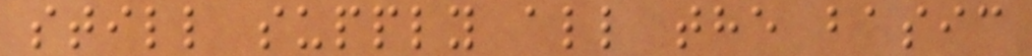still supply all the basic
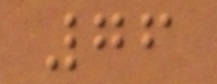76
